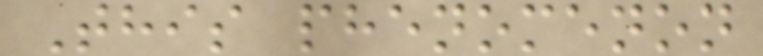This phenomenon
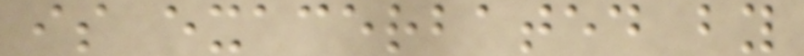is exacerbated by
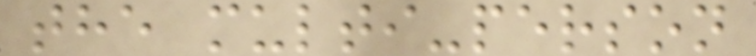the multi-person
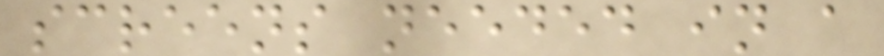screens needed in a
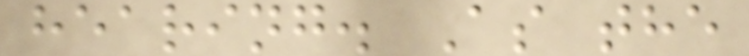hearing. As the
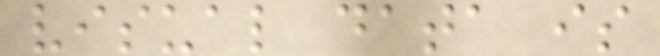visual data is
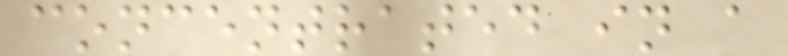concentrated in a
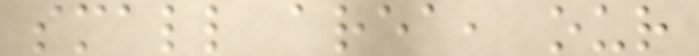small area, our
